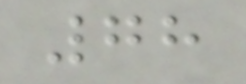78
